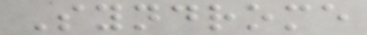Syndrome
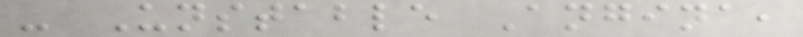- Unstable Angina,
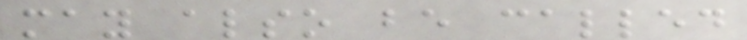may also be called
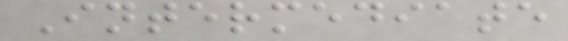Intermediate
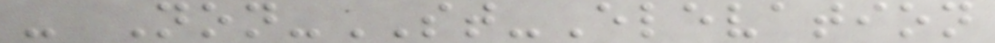- Non-ST-Elevation
